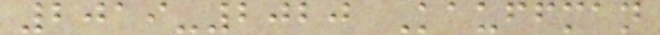2019-2020 Kauffman
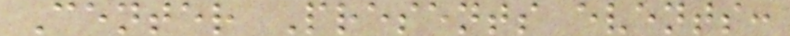Center Presents events:
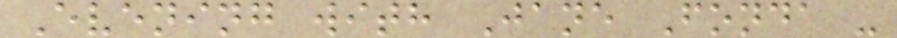Evening with Jane Fonda -
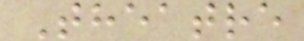Theatre
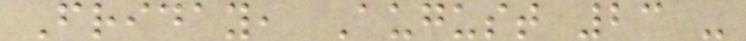Friday, August 23 -
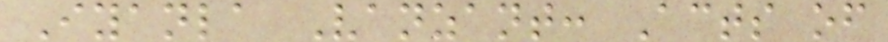Iyanla Vanzant: Acts of
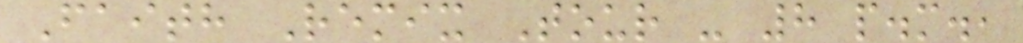Faith Remix Tour - 8 p.m.,
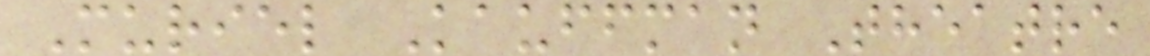Muriel Kauffman Theatre
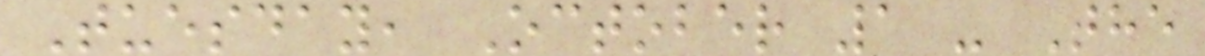Tuesday, October 1 - The
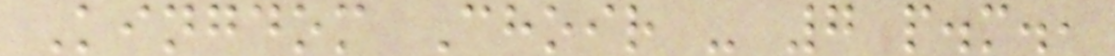Kingdom Choir - 7 p.m.,
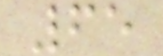65
